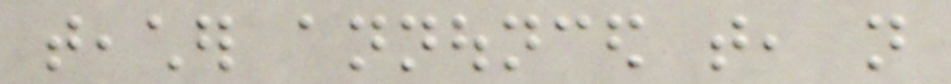teacher announced that, not
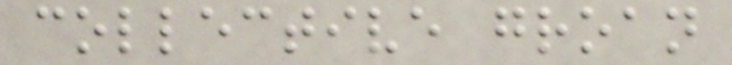collective groan
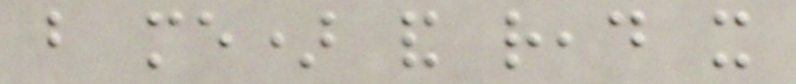but me) and read it
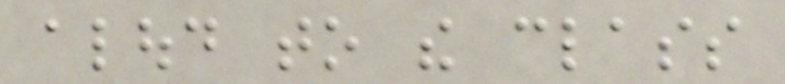aloud to the class
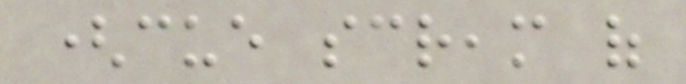(cue scream of
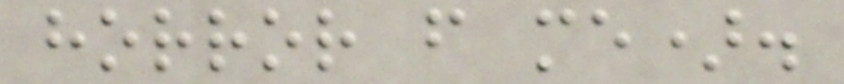horror from me).
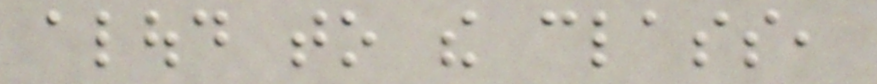aloud to the class,
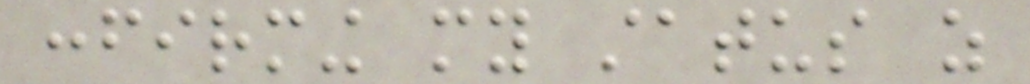confirming my status as
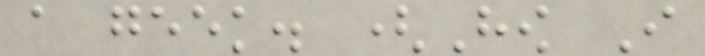a geek. (How I
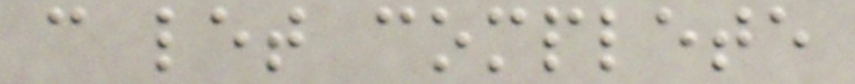can let complete
